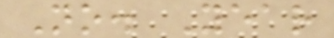No. Year
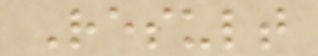Result
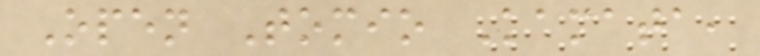Open Tomio Kamata,
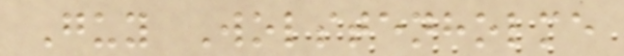Guy Wolstenholme
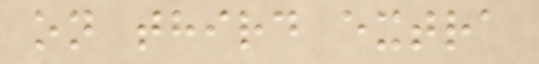on third extra
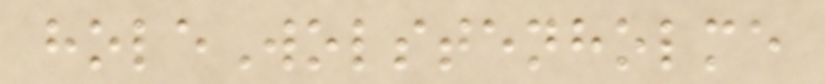holeWolstenholme
